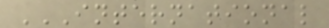INTERNATIONAL
